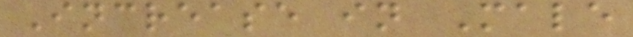Increase in Male
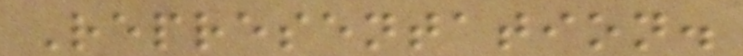Representation.
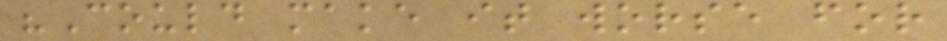"Could make it worse for
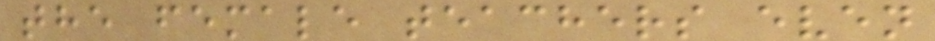the female teachers even
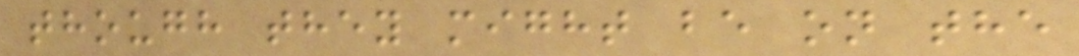though they might be on the
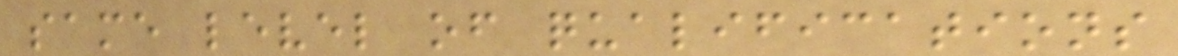same level of qualifications
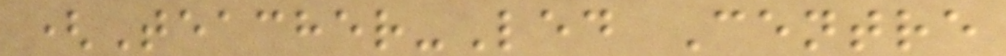(Teacher-Led Centre
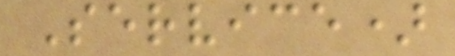Service)
